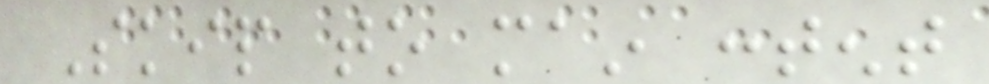Skip to main content
